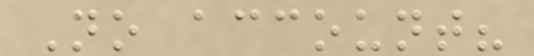No account?
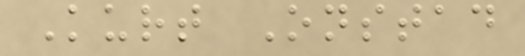Kurt Onstad
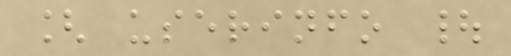[ userinfo |
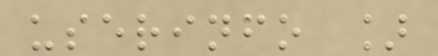userinfo ]
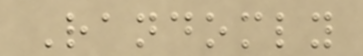Randomly
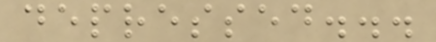depressed...
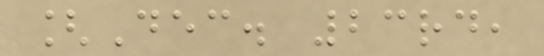[Dec. 23rd,
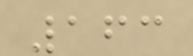163
